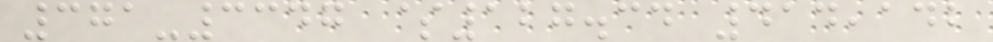371-3347 $127.34 414,142
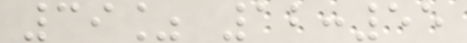39% 12:55
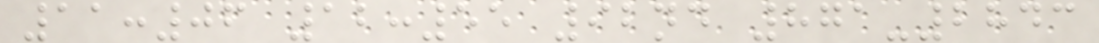11:06 12:55 92nd 871-2843
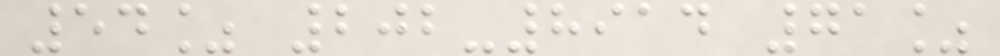54% 202-8914 71%
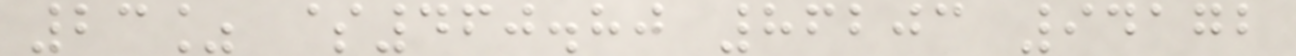23% $460.80 86203 94172
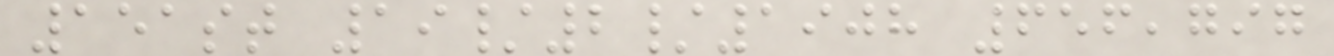151st 19/2/1908 656,797
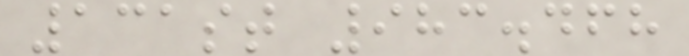131st 983.468
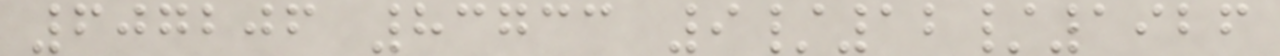607206 83733 9/12/1926
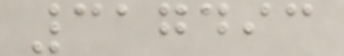317493
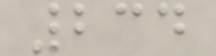234
